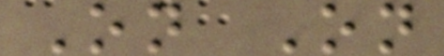On On
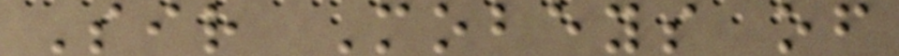Sir Mobeys of
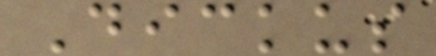Dickus
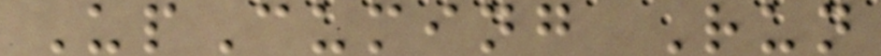UpCuming Run
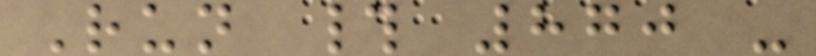Run # 870 -
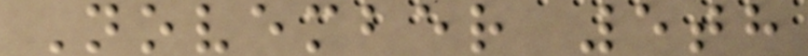November 5th
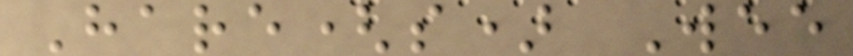Hare(s) Wee
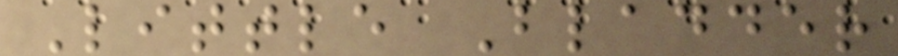Little Bladder
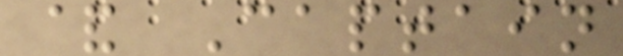& Captain
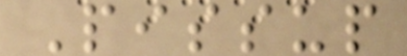Pissup
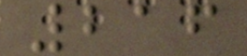216
